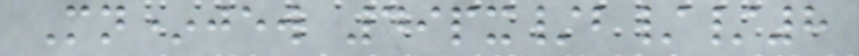Mn*jew 49px/b//8
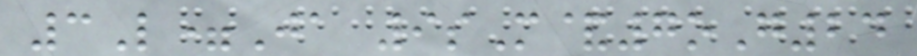3L=Ja 9sM&7oG24
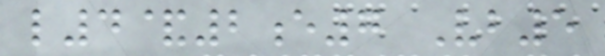l4&2e7 Vb5
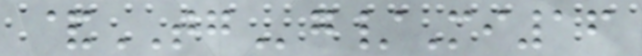&TGg/Mi16
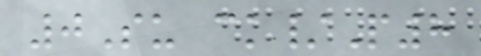0Su ck/P8
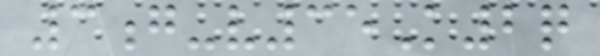3g-v35K2q
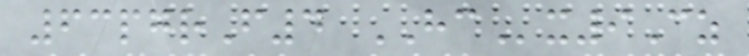63pgrF4 HCx9Cz
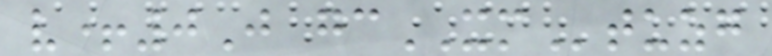v+0J gcXMtuzg
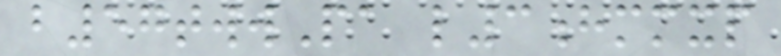b57twwPa l3hmmxp
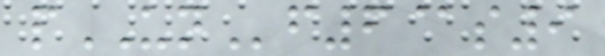pUNf6@s9
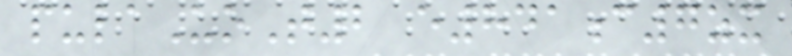pulaUoT2 e841c7zx
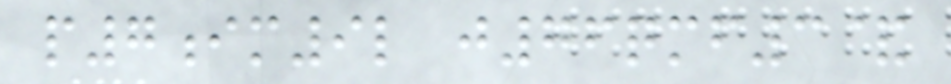p7im9l j76qmf3&
